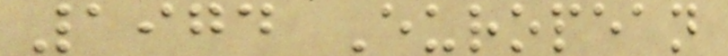1974 European
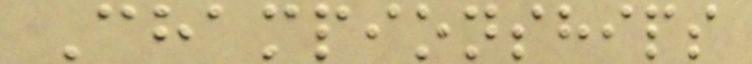Championships
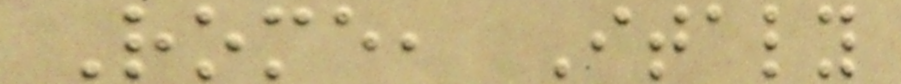Rome, Italy
